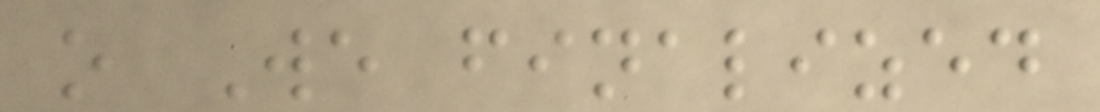o We finalized
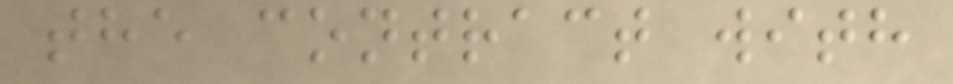the contract with
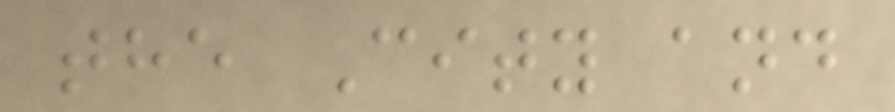the City and
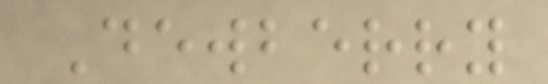Dewberry
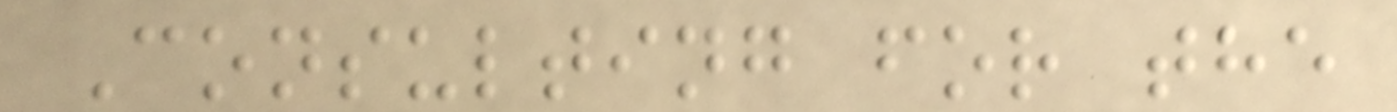Consulting for the
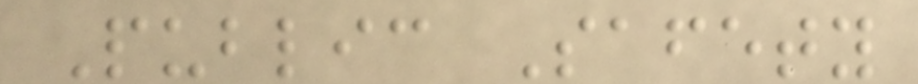Public Safety
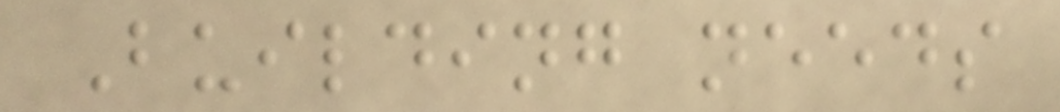Building needs
